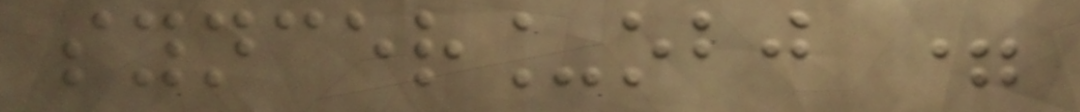syncer_obj =
